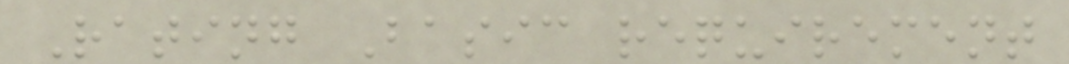Rating Basic requirement
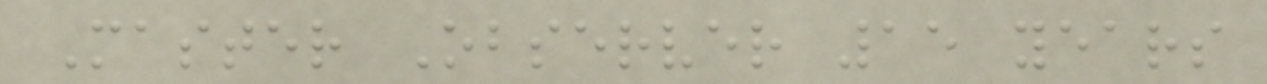Master Observer 15 years
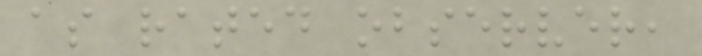as rated observer,
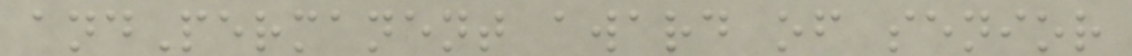andPermanent award of senior
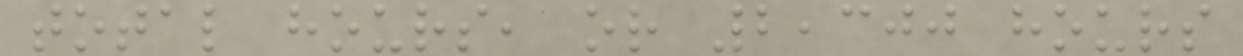total hours, or 2,300 hours
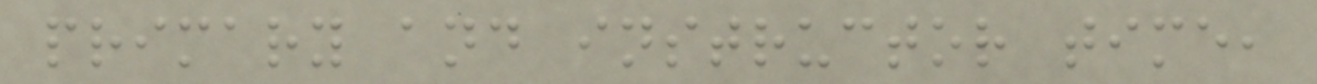primary and instructor time,
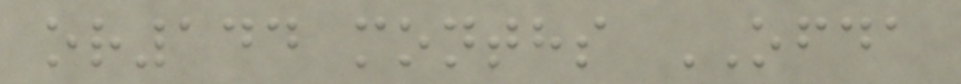or144 months OFDA
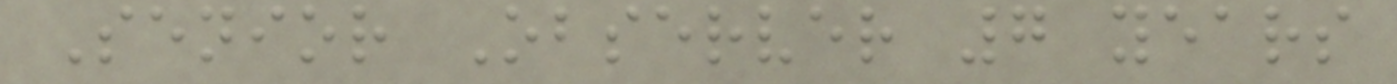Senior Observer 7 years
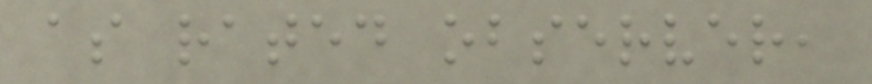as rated observer,
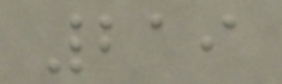219
